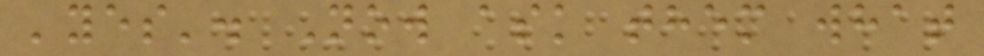'yes'. Now ask them what
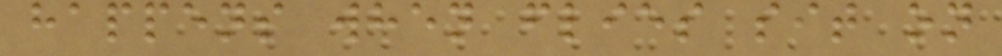happens when flies sit on
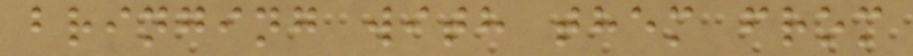bringing with them from
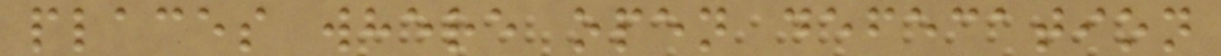places where open defecation
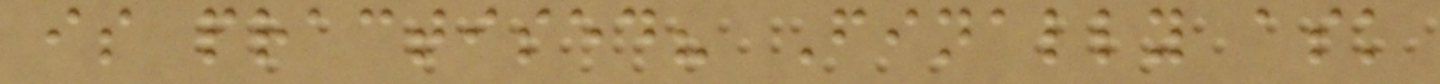is practised? Finally ask
